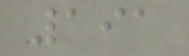191
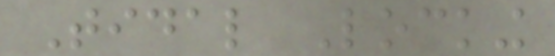Tidal Locking
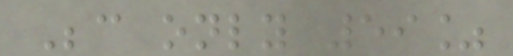Because only 59%
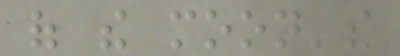of the moon's
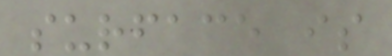surface is
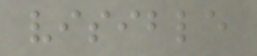visible
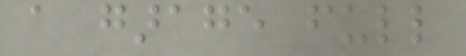a garage full
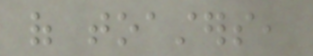of toasters,
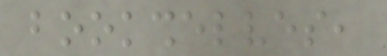bookshelves,
